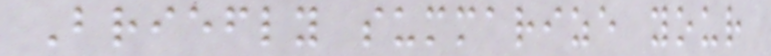Briefly summarize your
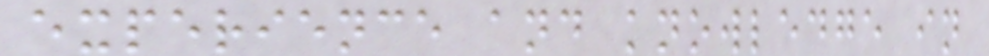experience and knowledge in
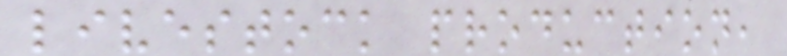livestock production,
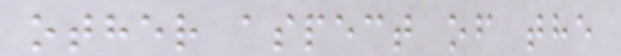other aspect of the
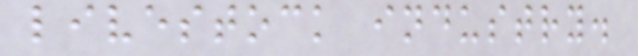livestock industry.
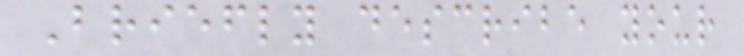Briefly describe your
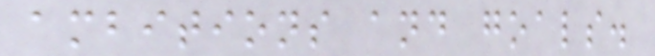ambitions and goals.
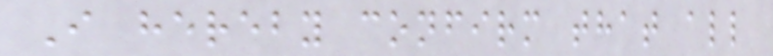I hereby confirm that all
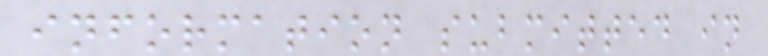information submitted in
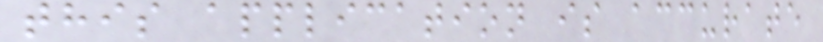this application is accurate
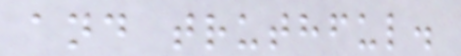and truthful.
